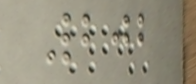202
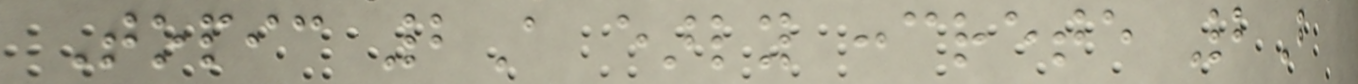Topic 2A early concrete 2B
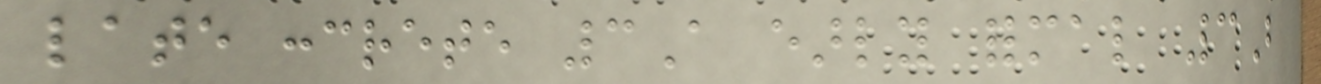late concrete 3A early formal 3B
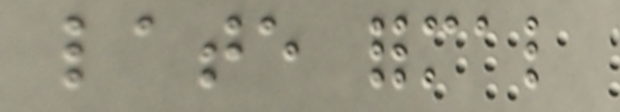late formal
